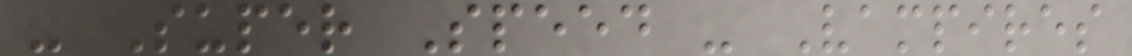- Super Speed - Vampires
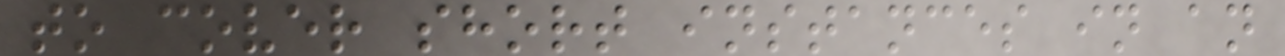to cover short instances in an
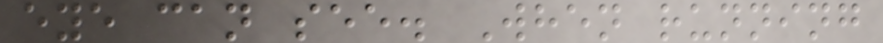eye can see. When running
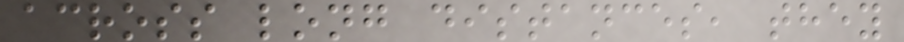across long distances, they
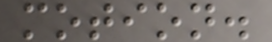motion.
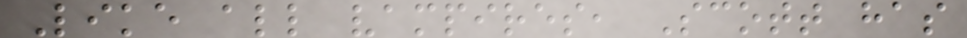Like all vampires, Scott has
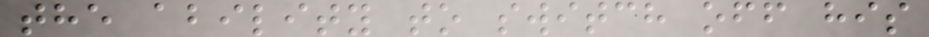the ability to switch off his
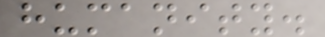humanity.
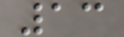13
